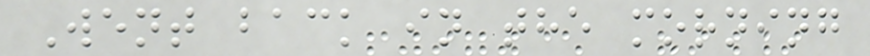Went back in the morning
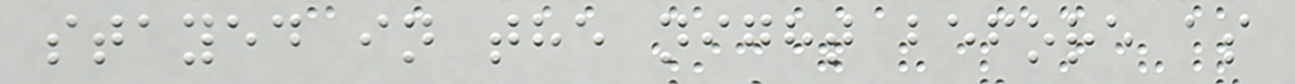stayed in the night before as
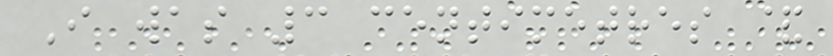I was 3 centimetres &
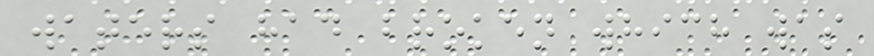waters had broken which was
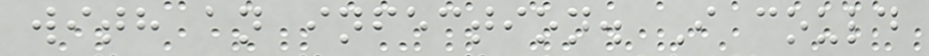with an infection. I could
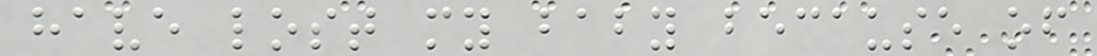have lost my baby because of
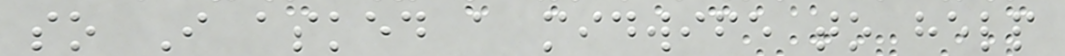so I asked a midwife to help
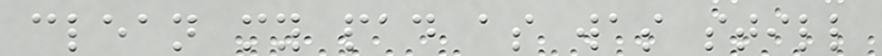clean my pad as was still
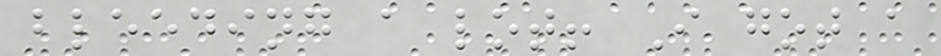bleeding a lot! I got a
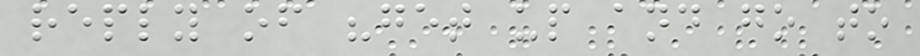reply of "get up and go to
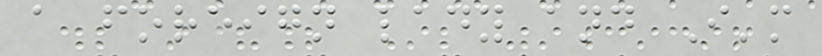a foreign lady and I'm
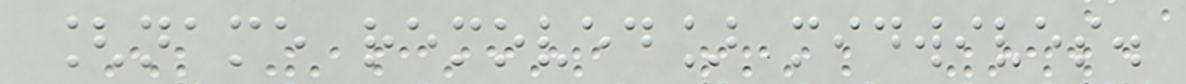[name removed] midwives.
